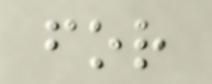for
